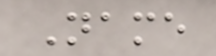Name
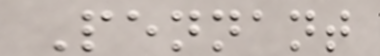Pennant
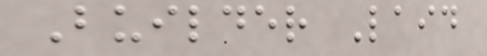Builder Laid
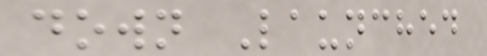down Launched
